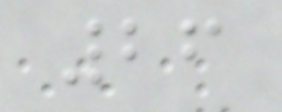26
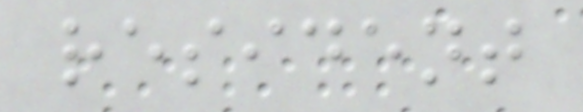resident
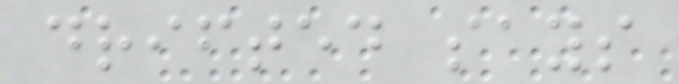drifted says
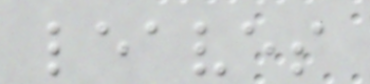leaves
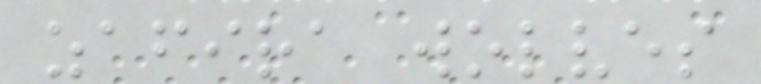zafira wolves
